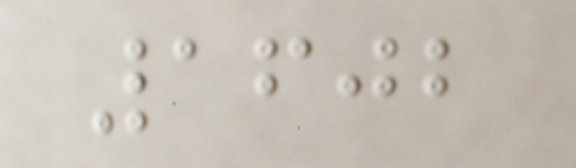1602
